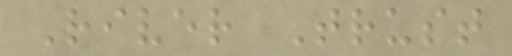River Trust
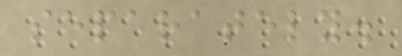separately.
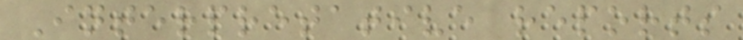Interpretative reports
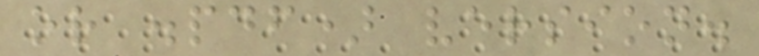or .pdf) version.
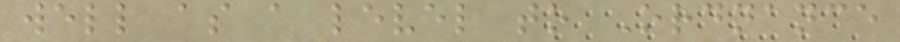well as a level to Ordnance
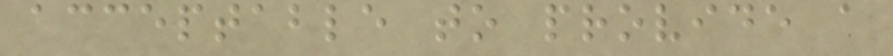acceptable to provide a
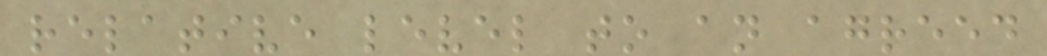relative level to an agreed
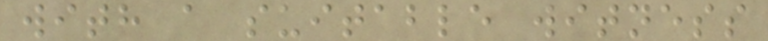with a suitable witness
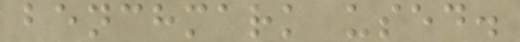benchmark used.
